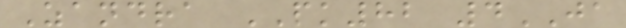Zandra PK82 4JA
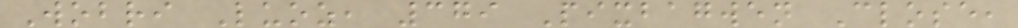Wobri Luoz, 379 Pixbagwen Close,
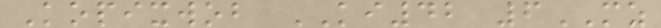Kopixwob KI42 6MZ
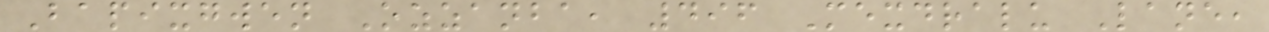Bapixgwen Ozzanba, 496 Mexdralu Lane,
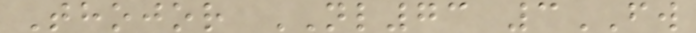Thojor NL73 3FW
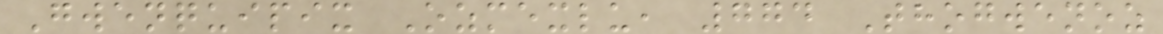Gwenquipix Ozmexlu, 774 Thogwenoz
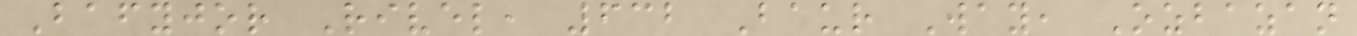Bafyjor Rivel, 632 Baur Way, Ozbazan
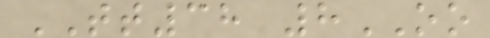TT38 8OO
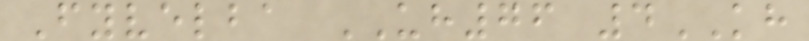Fyvelba UH76 4KH
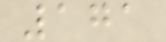171
